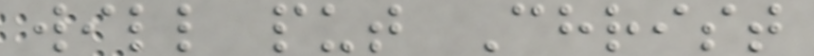will put Christ
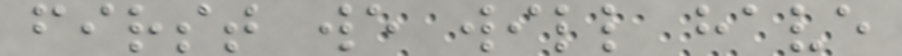first we will have
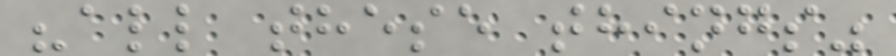"all these things"
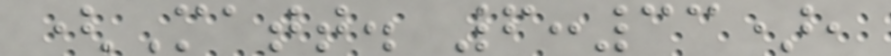(Matt. 6:33),
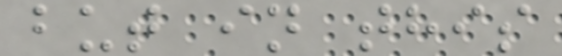but in this
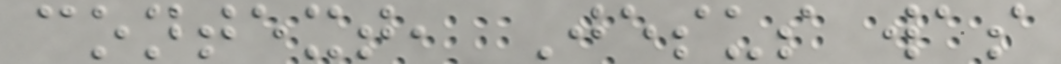context, Jesus was
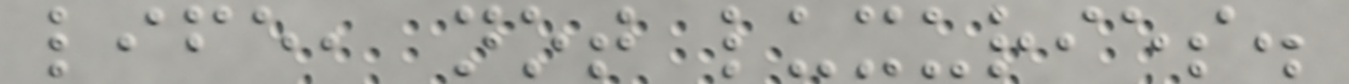life, not luxuries.
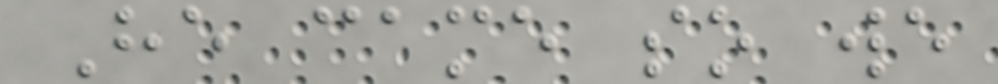He came so we
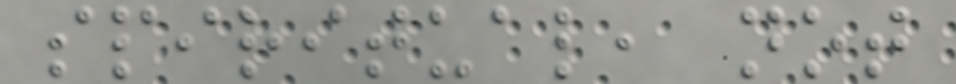spiritual, not
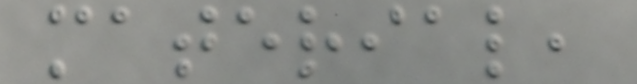material,
